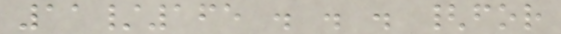11/165 . . . {for
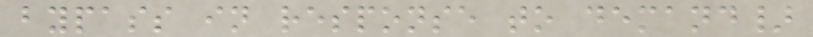bypass in response to demand}
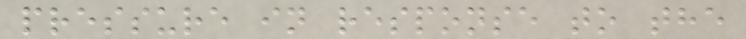pressure in response to the
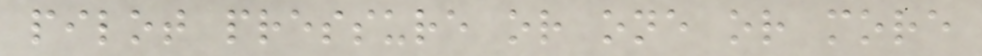pilot pressure or one or more
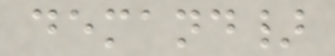demand}
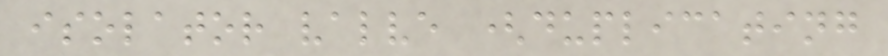isolator valve (duplicating
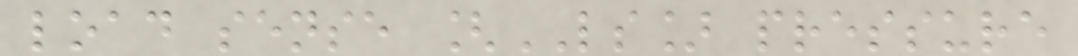load sense [LS] pressure
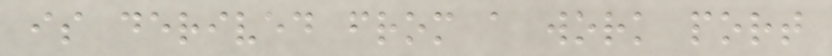is derived from a work port
